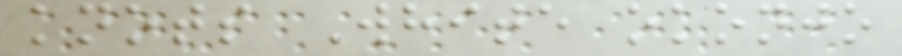knots White okonjo
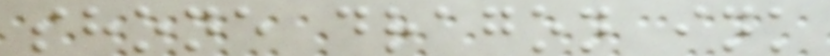shone dragon ink
